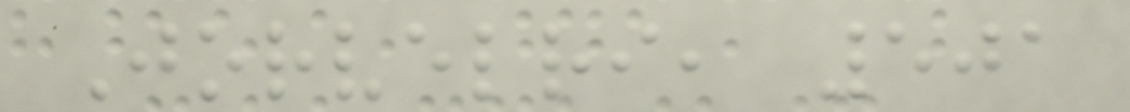Jorvelri, 501
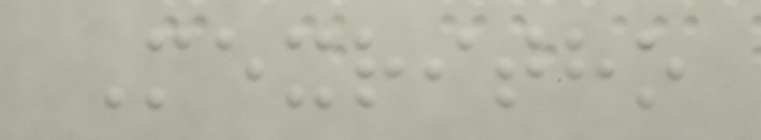Mexritho
